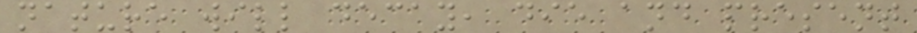nature will decay, die and present
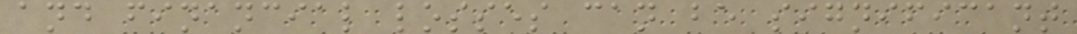and financial losses can be significant
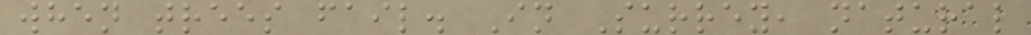when trees fail. In Surrey, natural
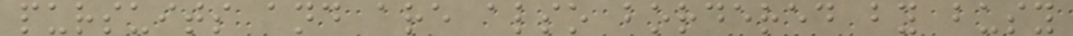pursuits and are also bordered by busy
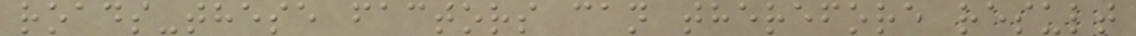roads-these factors can therefore result
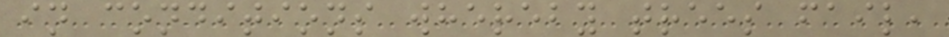in conditions whereby trees fail,
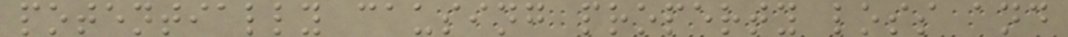potentially causing property loss and
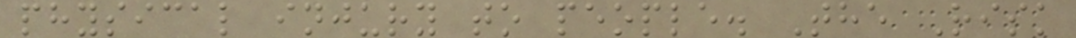physical injury to people. The Risk
